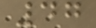47
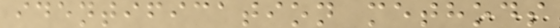identification methods
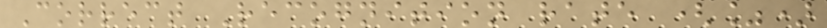Correct Recognition rate (%)
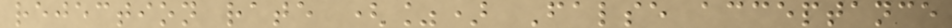rejection rate (%) False acceptance
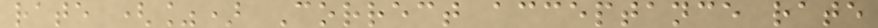rate (%) Correct acceptance rate
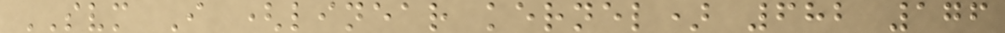SVM I (linear kernel) 682 176
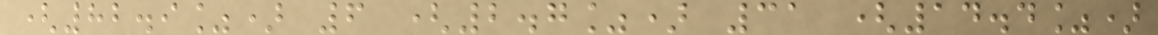(82.9%) 6 (2.7%) 31 (14.4%)
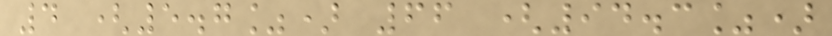4 (5.7%) 66 (94.3%)
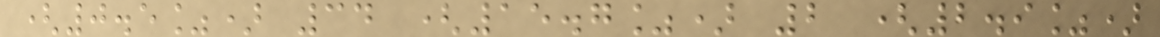(0.5%) 34 (15.7%) 2 (2.9%)
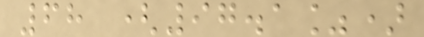68 (97.1%)
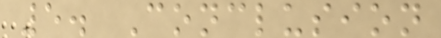5. Conclusion
